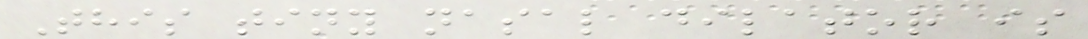This tiny nasal dilator is
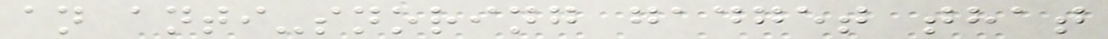an anti-snoring gadget that
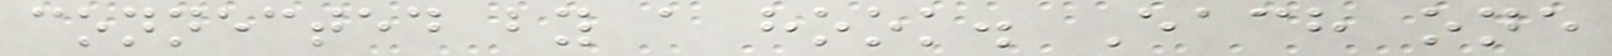connected by a hook. Each one
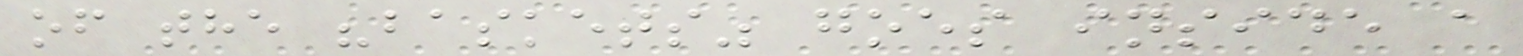of the "baskets" goes inside a
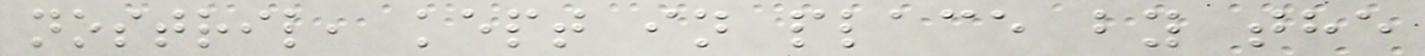nostril, kept in place by the
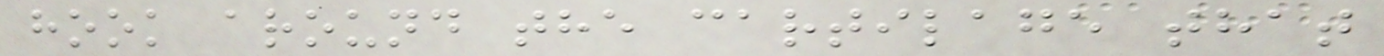hook around the cartilage that
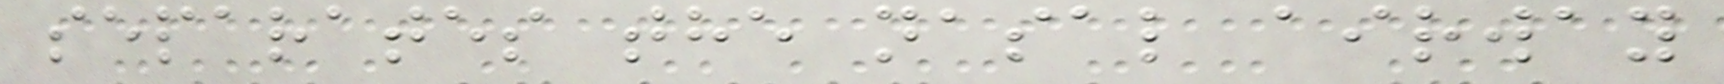separates the nasal airway
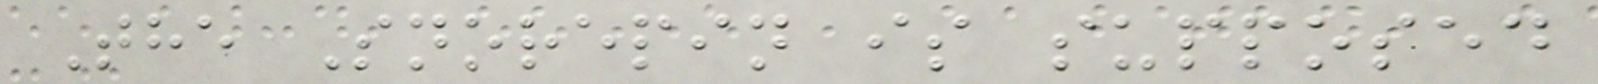The Snorepin is supposed
